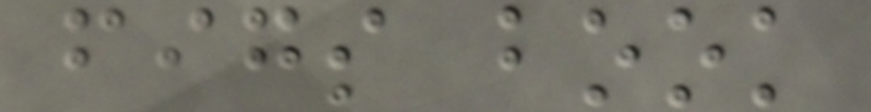figs book
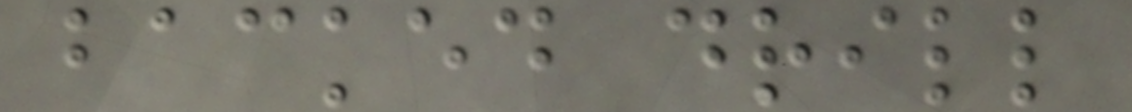backed drill
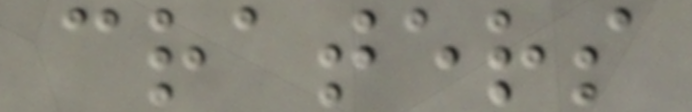craters
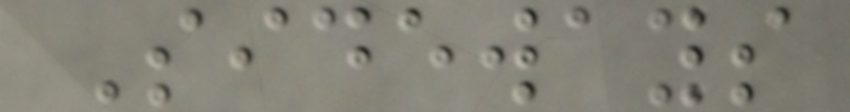Sideways
